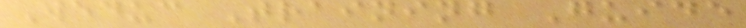Weduc Training Guide
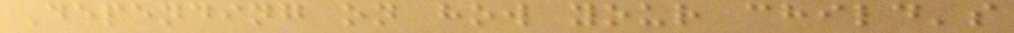Depending on how your child's
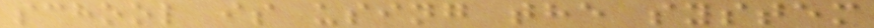school is using the system
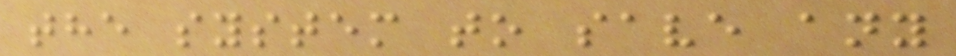the system to save any
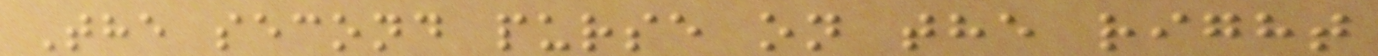The second purse on the right
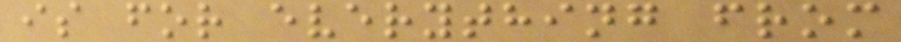is for everything from
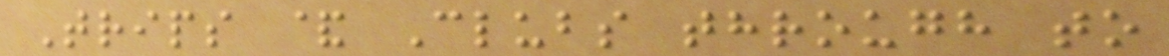Trips & Clubs through to
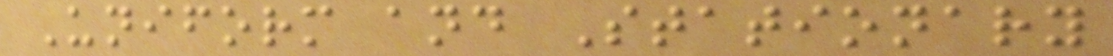Uniform and Stationary
